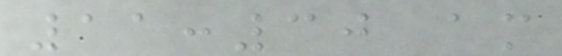11:30 am
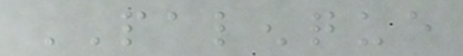PALENQUE
